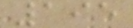195
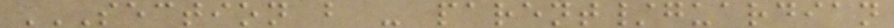SECTION B - PARENT/GUARDIAN
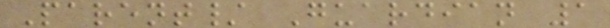Parent/ Guardian 1
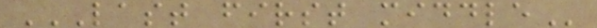LAST FIRST MIDDLE
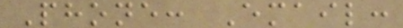Phone: Email:
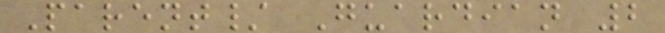Parent/ Guardian 2
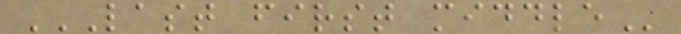LAST FIRST MIDDLE
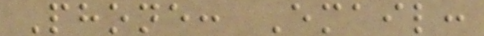Phone: Email:
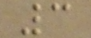3
